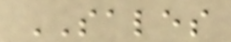SALES
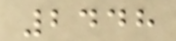2448
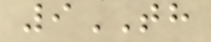9TH
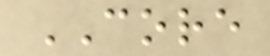CORE
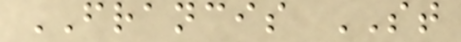FRANCIS ST
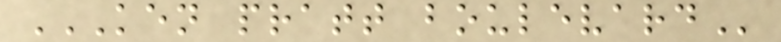KEN PRATT BOULEVARD
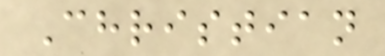Christian
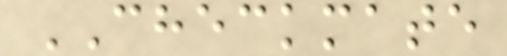CHECKMATE
